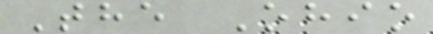The Ohio
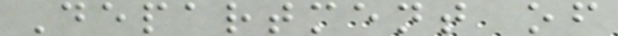Department of
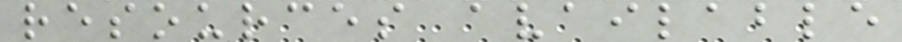resources available
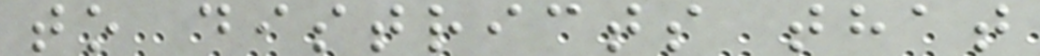to districts that
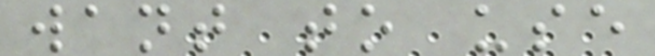want to use
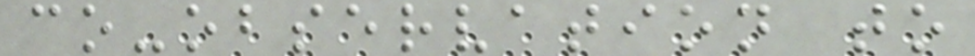co-observation to
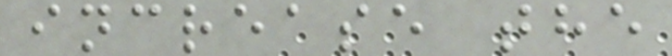increase the
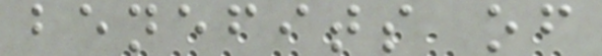benefits of
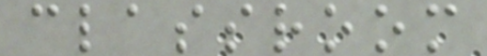classroom
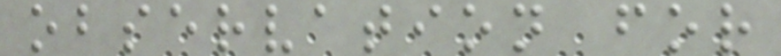observation for
